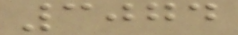3074
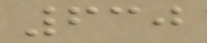630
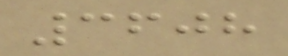3608
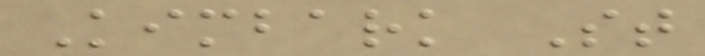Kimbark St
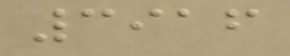3916
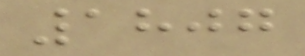1807
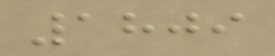1809
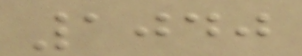1040
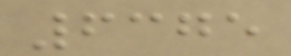6375
